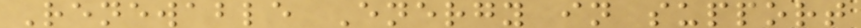Renewable Energy in support
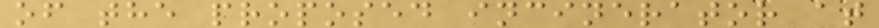of the proposed incinerator at
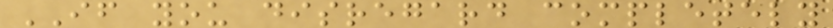IF you disregard completely
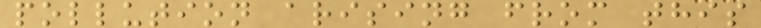pollution arising from this
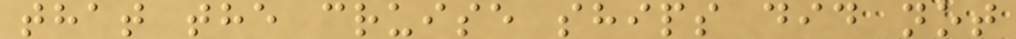that the cruise ships did not
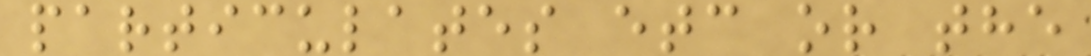particulates etc or the
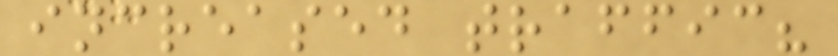increased traffic?
